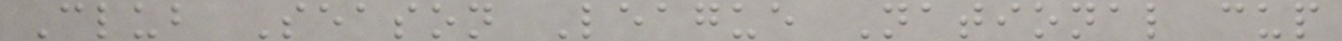Club Season League National cup
